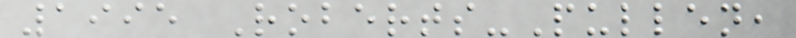1995 Roberts-Pullen,
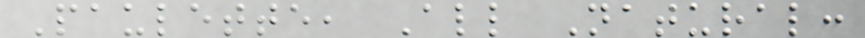Paulette, All Natural:
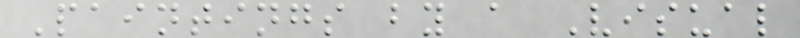Paintings by a Visual
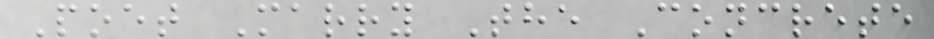Poet Marry The Concrete
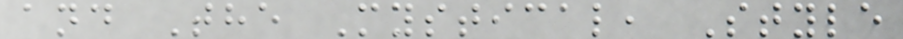and The Mystical, Style
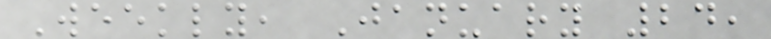Weekly, January 24,
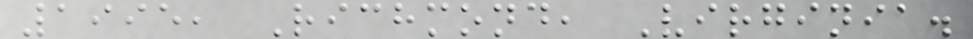1995, Richmond, Virginia.
